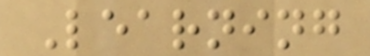Learning
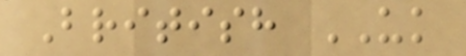British UK
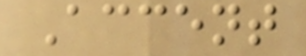Accent
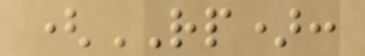(RP):
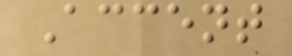Accent
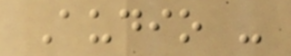Audio -
